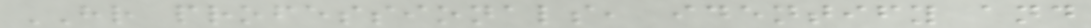HR professionals, identify and
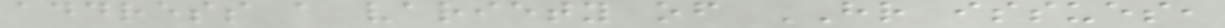address a variety of HR issues,
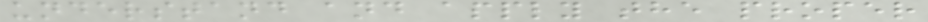understand and apply the proper
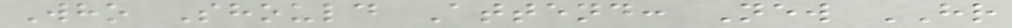Who Should Attend: New HR
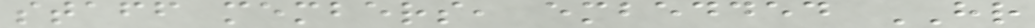staff members, embedded HR
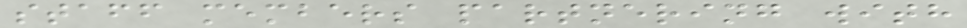staff members partnering with
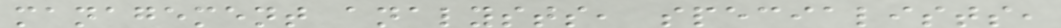management analysts, specialists,
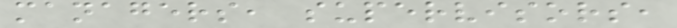managers, supervisors,
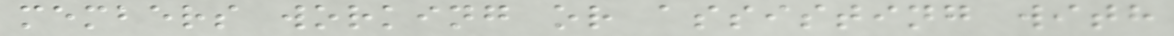members working or assisting with
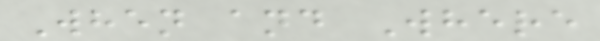When and Where
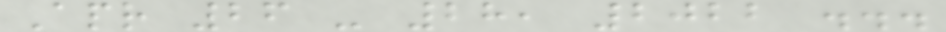Apr 26 - 28, 2022 ...
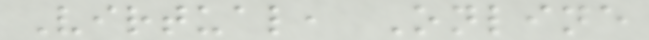Virtual, Online
